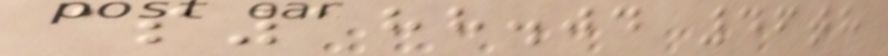$188.04 46th
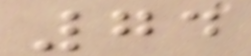74
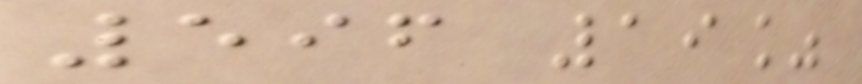596 19%
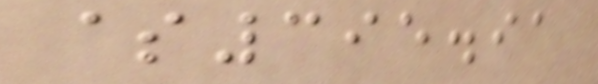$395.91
